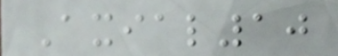Axial10
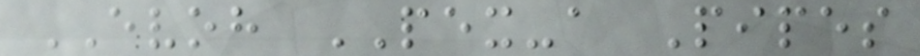EVOH PEX-a Pipes
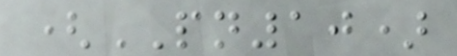(PN10)
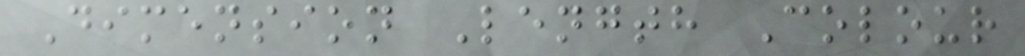Dimension Length Colour
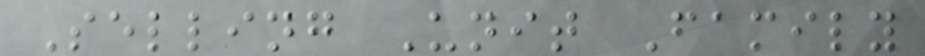Selling Unit Family
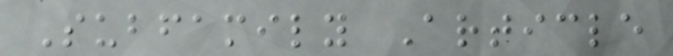Subfamily Article
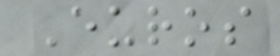Euros
